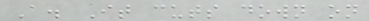A. It cuts down on
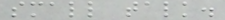small talk.
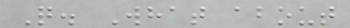Q. What about
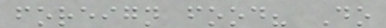foreign food? Do
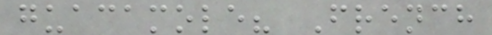guacamole? French
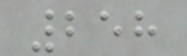258
